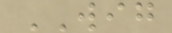WIG
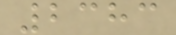2383
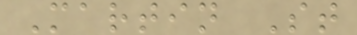Martin St
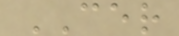CER
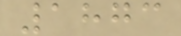1873
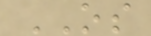OS
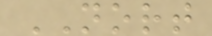NORT
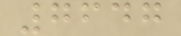7647
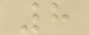8
